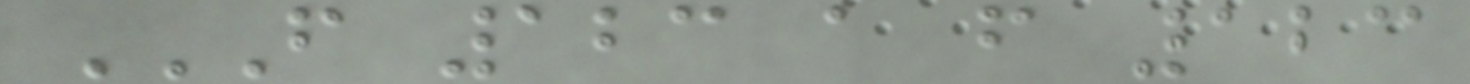F 123 A F 123
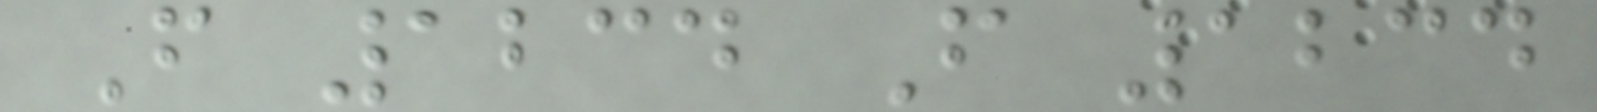F 1234 F 1234
